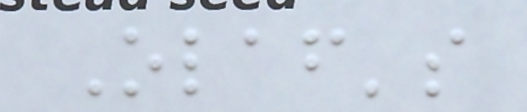Olaf's
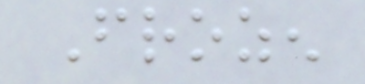Frozen
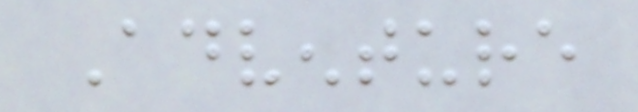Adventure
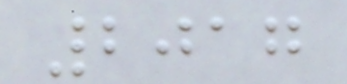2017
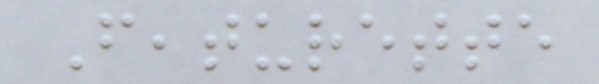Featurette
